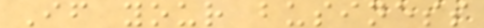If your business
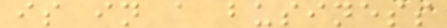is in a business
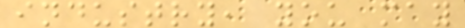industry, you may
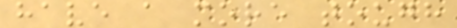have a more tough
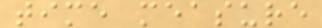time measure
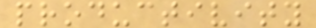productivity
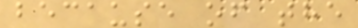because of the
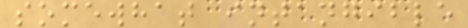somewhat intangible
